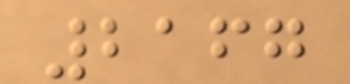2167
